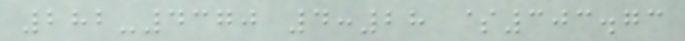282-4370 4:28 $303.73
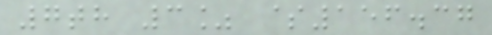7th 3% $156.37
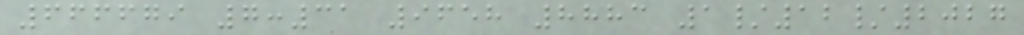666679 7:31 9658 8883 1/12/2027
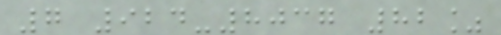7 924-8037 82%
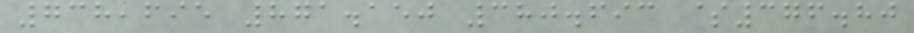738,695 871.150 380.693 $376.80
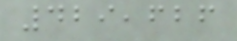429,626
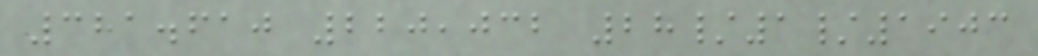381.610 220,032 28/1/1903
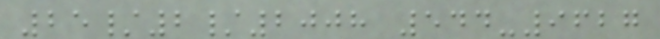25/2/2008 544-9627
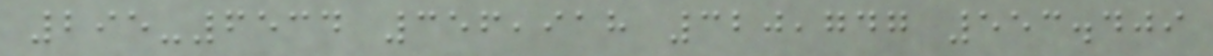295-6534 356,918 320,747 553.409
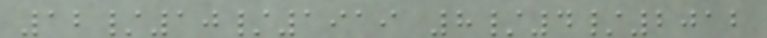12/10/1919 8/4/2012
